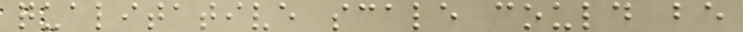qualitative scale could be
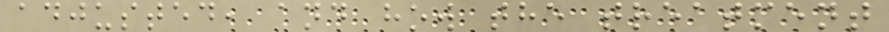adjusted, and how the treatment
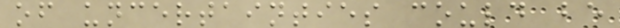of uncertainties could be
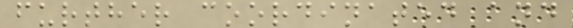further coordinated and
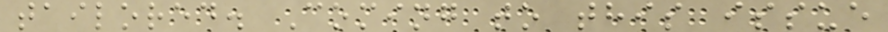tailored. Coming to this issue
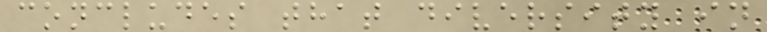concludes that diversity in
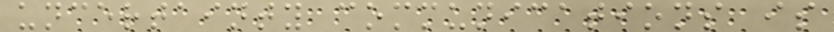uncertainty communications is
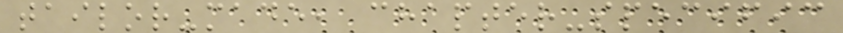tailor-made, chapter-specific
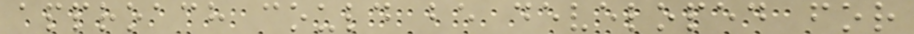approach could be developed for
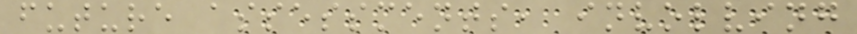future assessments, involving
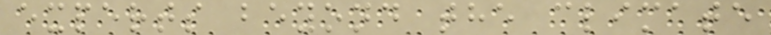experts beyond the climate
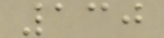130
